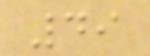49
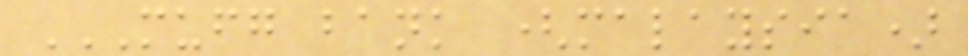MUFG BANK (MALAYSIA)
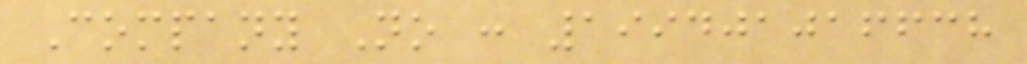Company No : 199401016638
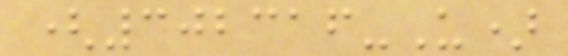(302316-U)
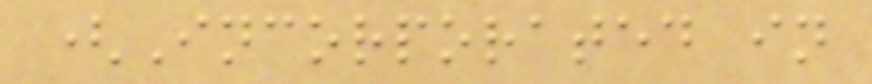(Incorporated in
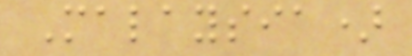Malaysia)
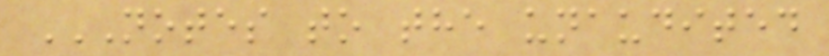NOTES TO THE UNAUDITED
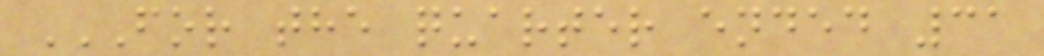FOR THE QUARTER ENDED 31
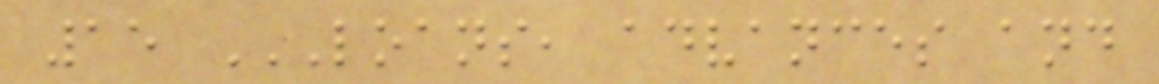15 LOANS, ADVANCES AND
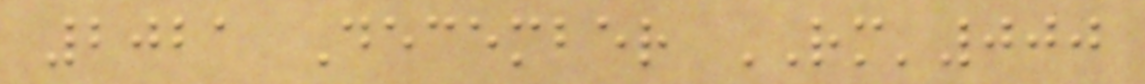2021 December RM'000
